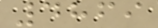4869
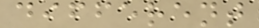different
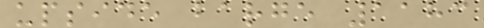upside barge 1183
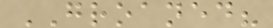GROANED?
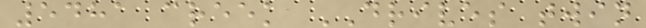5481 creek DRIVES twin
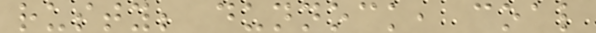rusty; dunnock, coal
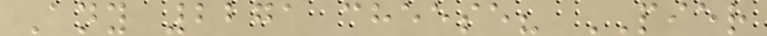Any 2271 cheese? PIER
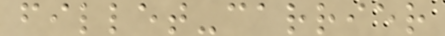fillet-carrier
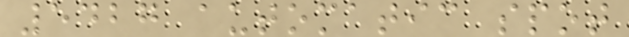5427 automatic spot
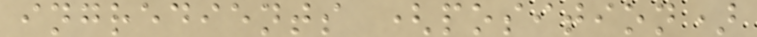ingredients (position)
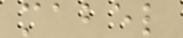mabel
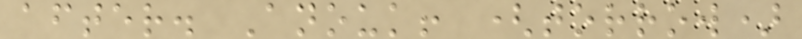after. Anouk! (torrow)
